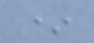*
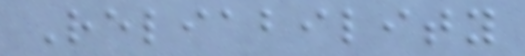Reliability
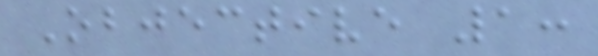Objective 1:
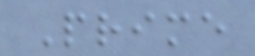Prime
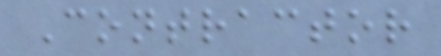Contractor
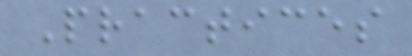Practices
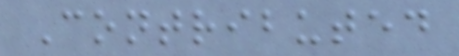Contributed
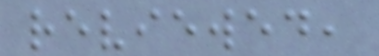reviewed,
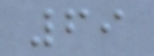69
